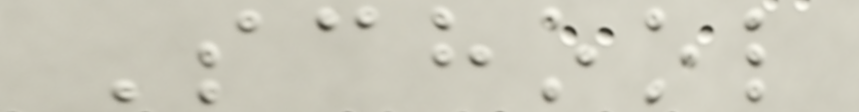School
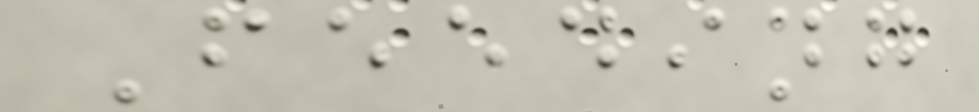Feeding
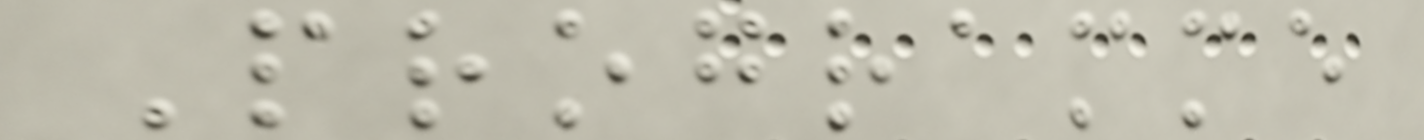Programme
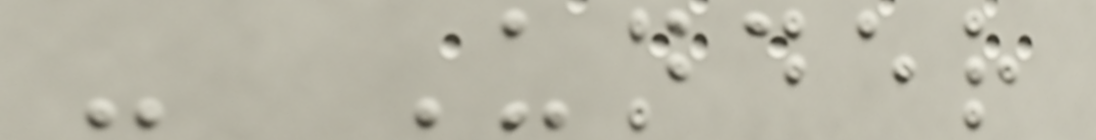- Under
